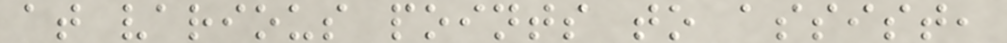at various points to assist,
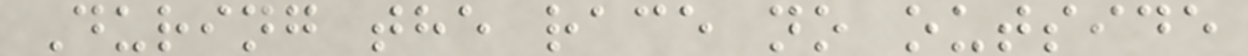During the race no outside
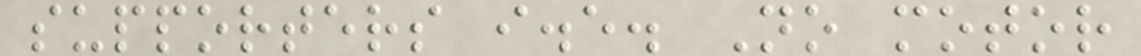supporters i.e. No motor
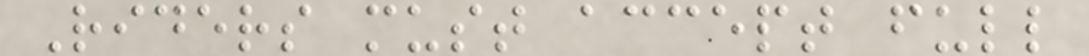Riders must accept full
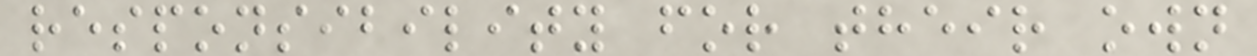responsibility for their own
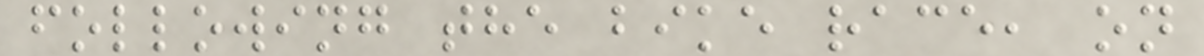following the bike race, on
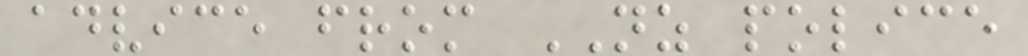advice from NZ police
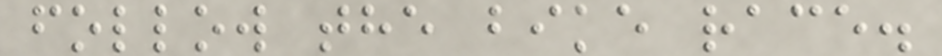follow the bike race.
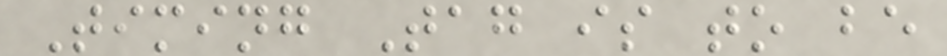Timing Tag is to be
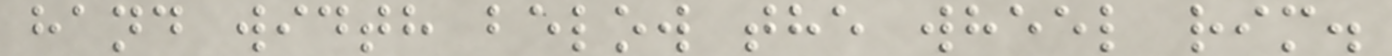hand width below the wheel rim.
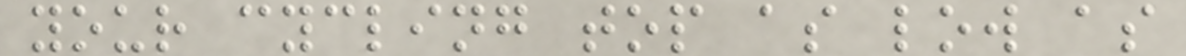your cycling top as low as
